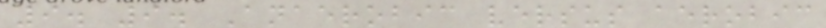9. 9. Anaerobic versus aerobic
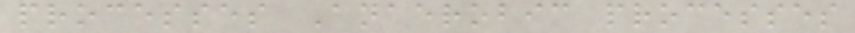processes Anaerobic processes
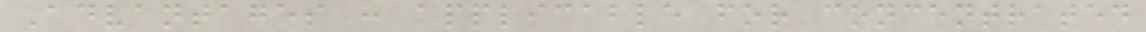Advantages : applicable for concentrated
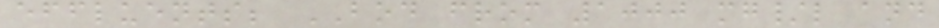effluents; BOD from 1000 mg/l and
